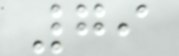79
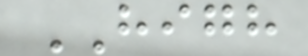HIGH
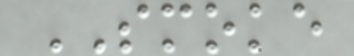SMOKE
